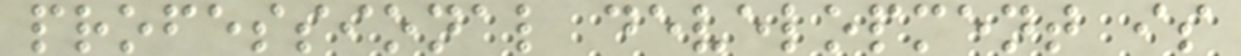professional development is
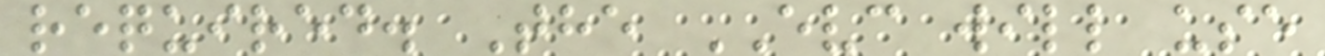required. The EVC will use
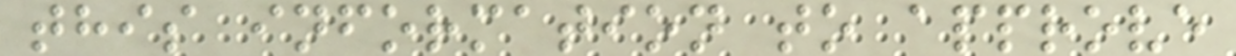this information to approve
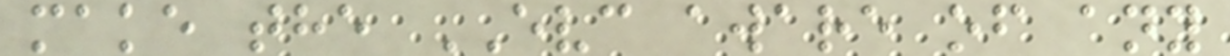make the EVC aware of any
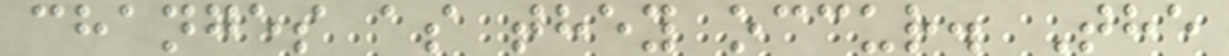changes as they occur. The
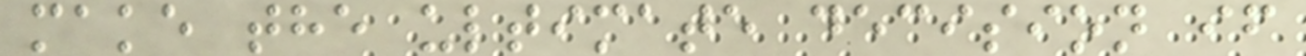make the ultimate decision if
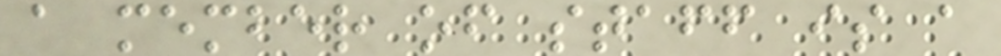a member of staff is a
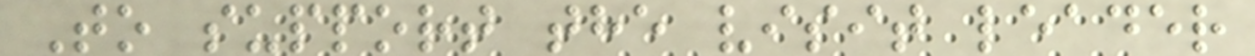To support the visit leader
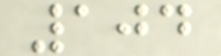104
